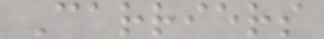Carriers
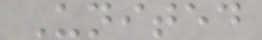United
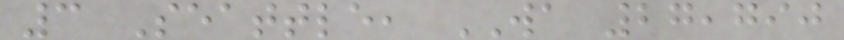3 Seattle, WA 27,790
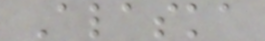Alaska
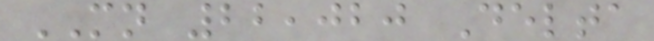MN 22,020 Delta
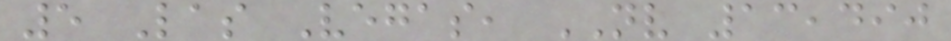5 Las Vegas, NV 13,490
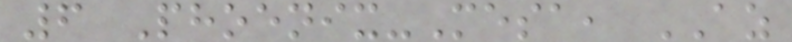6 Phoenix-Mesa, AZ
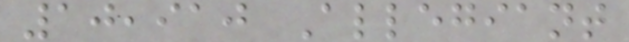10,910 Allegiant
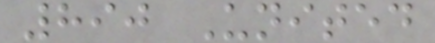890 United
